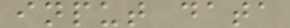input data
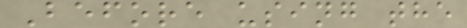Before using the
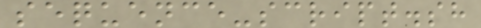sequence-script.sh
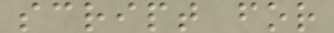script for
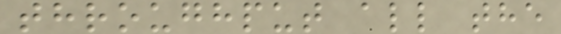throughput all the
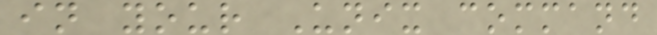in your Unix command
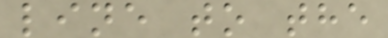line to the
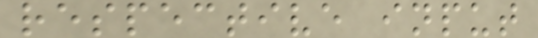respective input
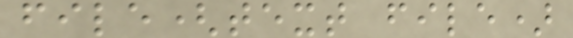file(text file)
